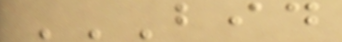BID
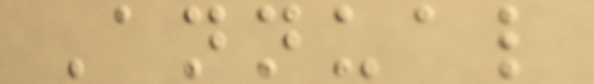Annual
